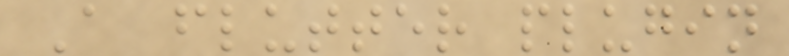A flutter plugin
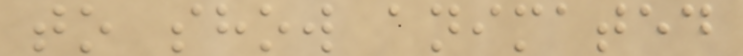to show animated
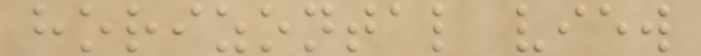horizontal view
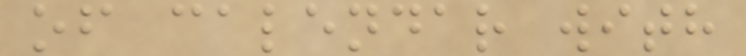of calendar with
